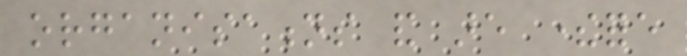organisations and are therefore
